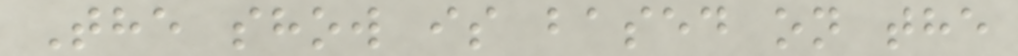The show is based on the
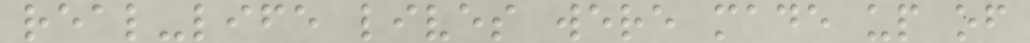real-life lives were made up of
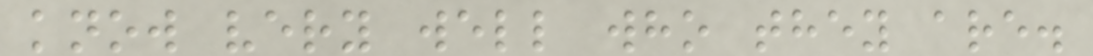know very well who they are.
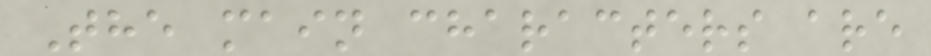The main characters are
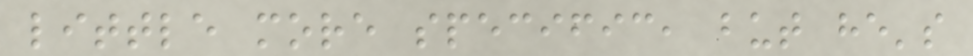little more specific, but he's
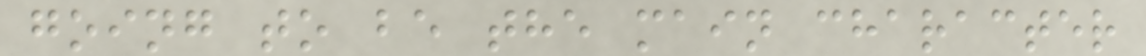going to be the main character
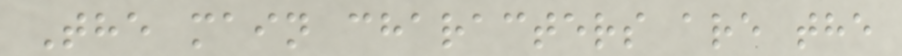The main characters are the
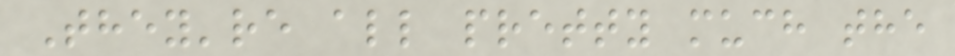They're all pretty much the
